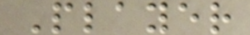Player
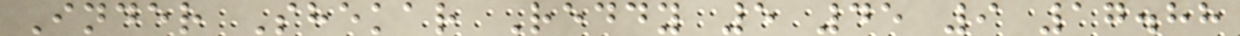Inder Shekar Reddy 5 45 9 17.88
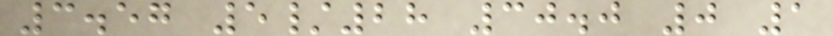3.57 5/28 30.0 0 1
